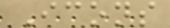Icons
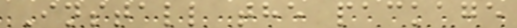Install the package
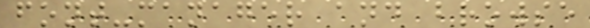font-manager and browse
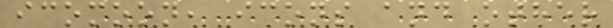icomoon, icons and other
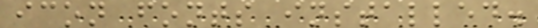icon fonts installed.
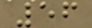56
